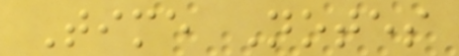Time Notes
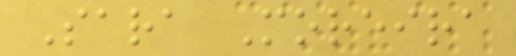Sara Moreira
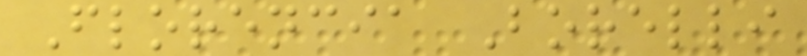Florencia Borelli
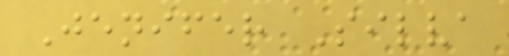Jenifer Silva
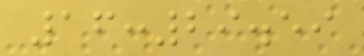16:29.59
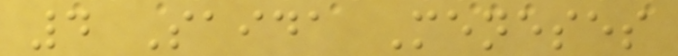4 Saida Meneses
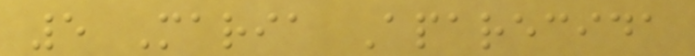5 Maria Aparecida
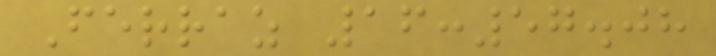Ferraz 16:57.08
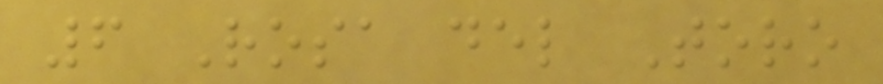6 Rosa del Toro
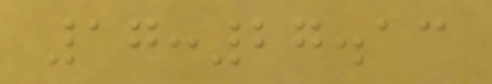17:27.13
